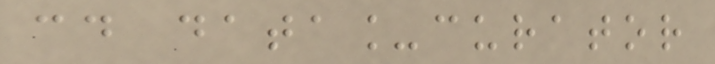cd data_curator
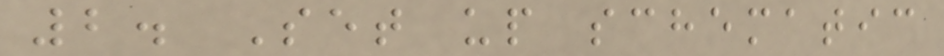2. Set up schematic
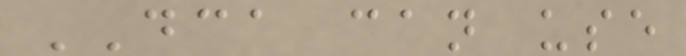DCA can use
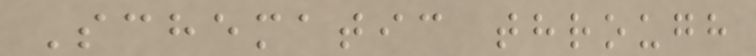Schematic through
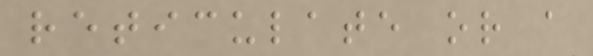reticulate or a
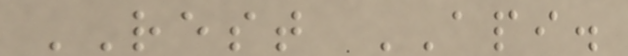REST API.
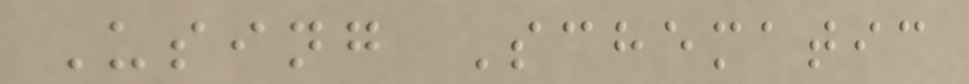Using Schematic
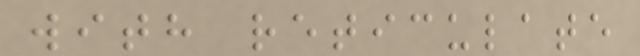with reticulate
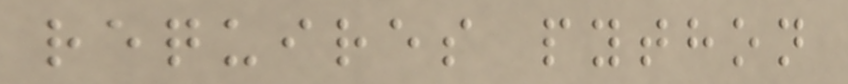requires python
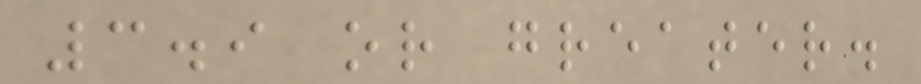3.9 or greater.
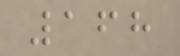168
